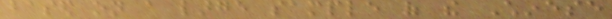based on a large sample of the Chinese
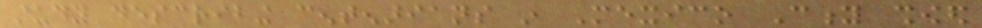study describing centenarians in Mexico City showed
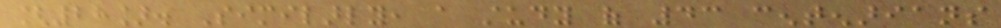[28]. Similarly, a study of 43 centenarians
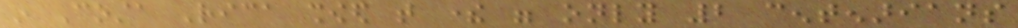in Costa Rica showed that there were only 2 centenarians
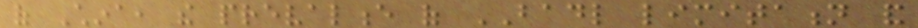of China, the prevalence of BADL limitation and
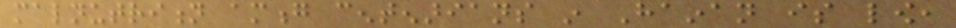malnutrition among centenarians in Hainan is low,
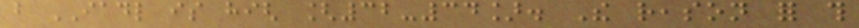but IADL is high [32-34]. The reason for this
